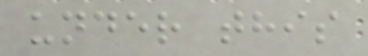under this
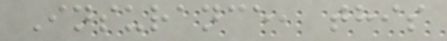Insurance, this
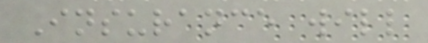Insurance will
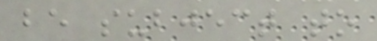be subject to
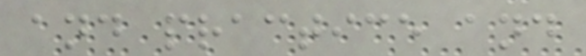and practice and
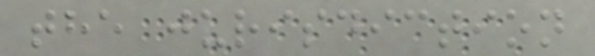the jurisdiction
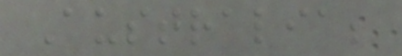Australia;
